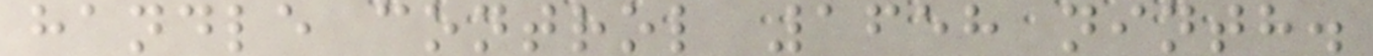handle control 1658 ninth.
